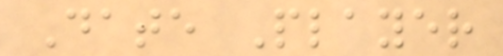Date Player
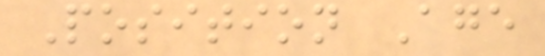Position Age
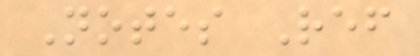Notes Ref
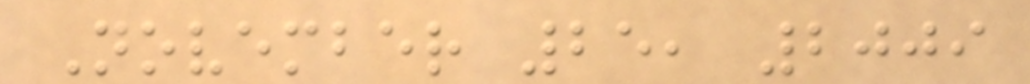November 25, 2009
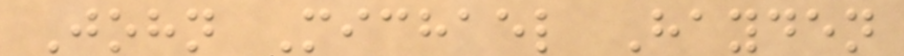John Michael Hayden
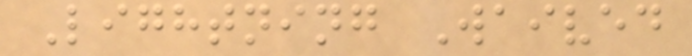Lightning Waived
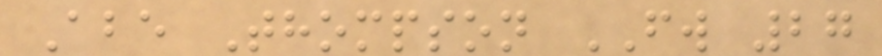Abe Thompson FW 27
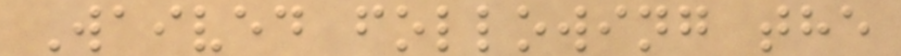Waived following the
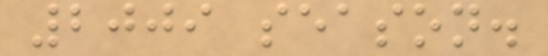2009 season.
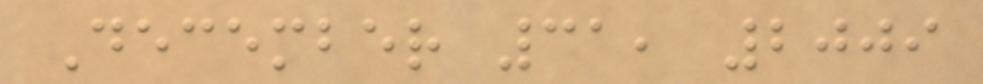December 31, 2009
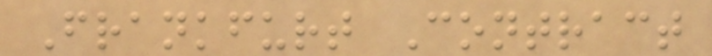Frankfurt Contract
